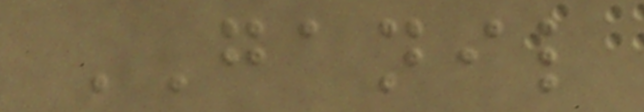GANIL
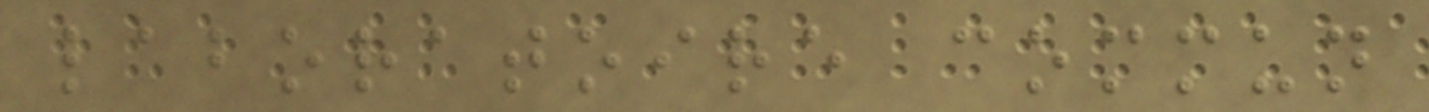laboratoire commun
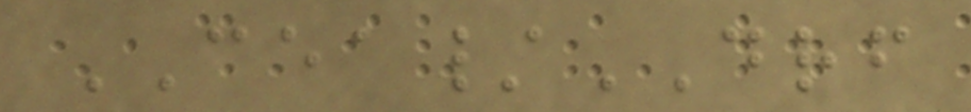CEA/DRF
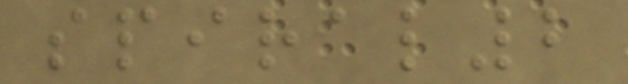spiral2
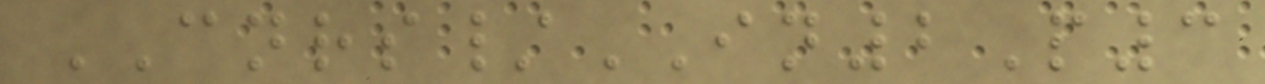CNRS/IN2P3
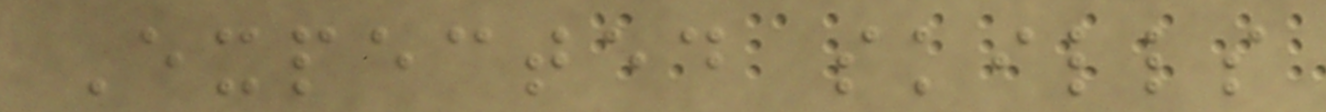Expected skills
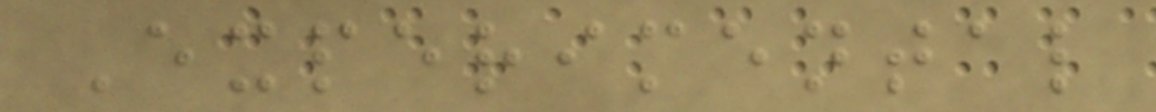Experimental
